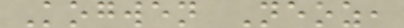Kogwen Neoz,
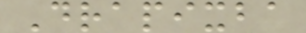Drapixba
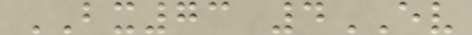BX73 4EV
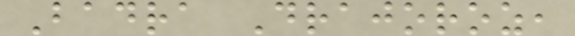Badra Drajoroz,
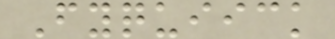Fyquiick
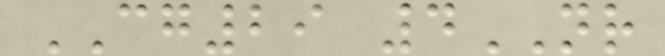CG29 4NR
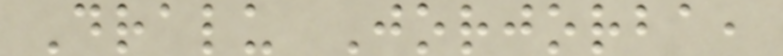Dralu Jorjorba,
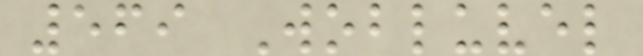569 Wobluvel
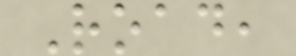Road,
